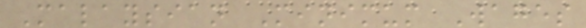Malaysian Minimum Wages
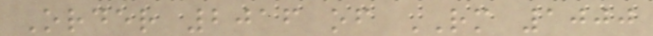Order 2016 of RM 1000
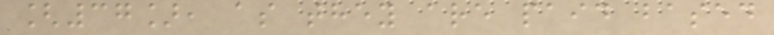[37], as they are paid based
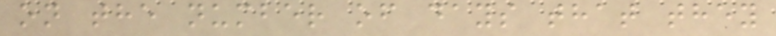on the number of days that they
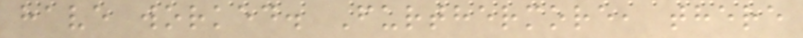have worked. Furthermore, there
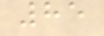85
